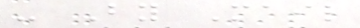- By Mail
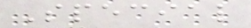Special
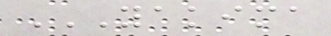YAKIMA
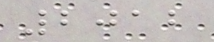2012
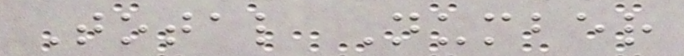Total Number
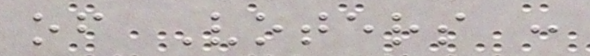of Voters :
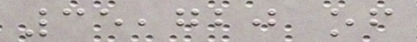35,720 of
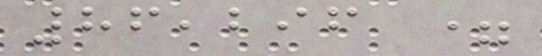86,296 =
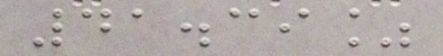41.39%
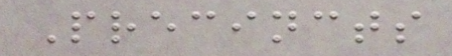Precincts
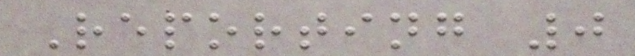Reporting 0
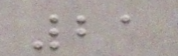21
